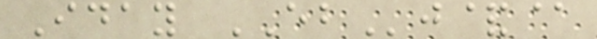Iday EBj&@
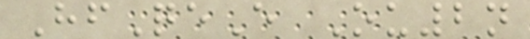HfQeE Ou2n
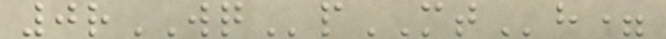0rWQpMTh=
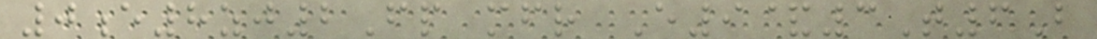0e8zj2Fp mfr E9&3T6B
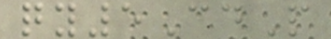qy5CdP
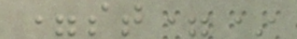=st=*
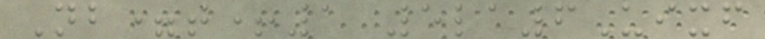Nb=t+1 5la6Uixf
